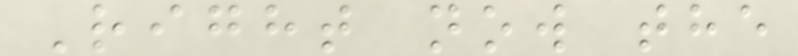Right now the
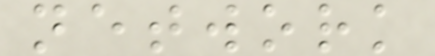network
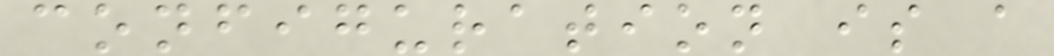configuration is a
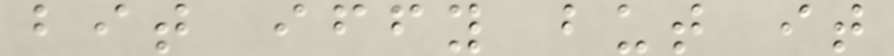bit iffy but it
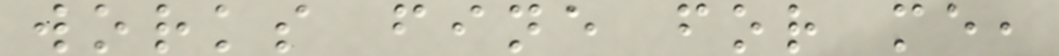works fine for me,
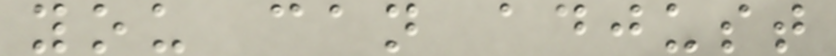you can adjust
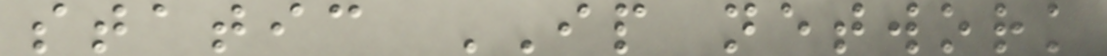static IP network
